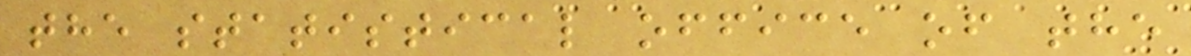the statistical office of the
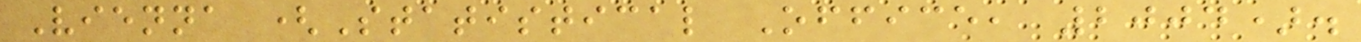Vienna (Statistical Office, 2004).
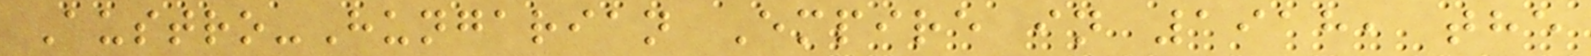Austro-Hungarian Empire in 1918, the
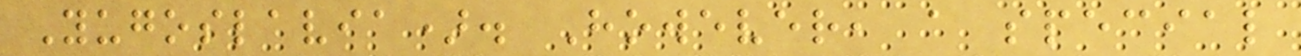Yugoslavia). However, a special
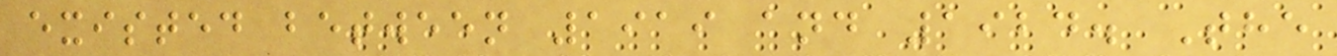existed between 1919 and 1924. The
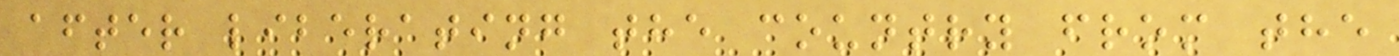after liberating the country from the
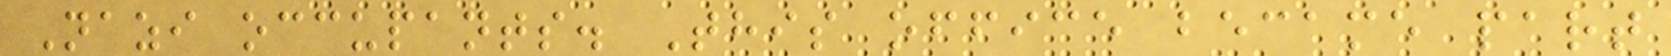Nazi occupants. This office became part
